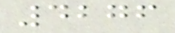4276
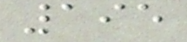195
